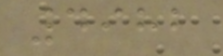4982
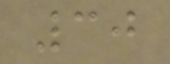30
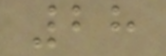28
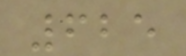625
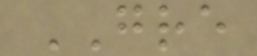GRE
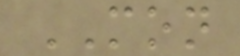MON
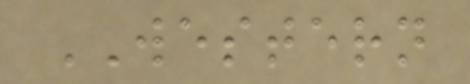WESTERN
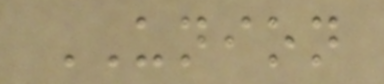UNION
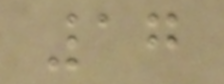17
